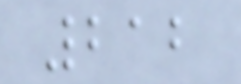212
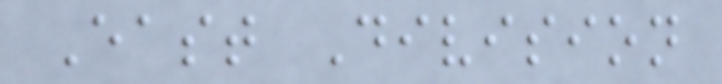East Division
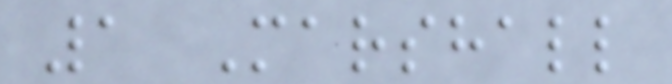1 Marshall
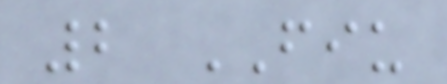2 FIU
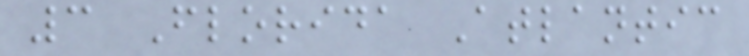3 Florida Atlantic
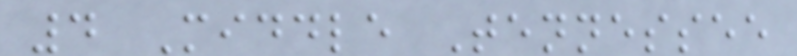4 Middle Tennessee
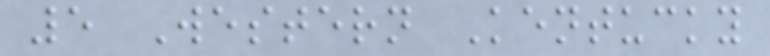5 Western Kentucky
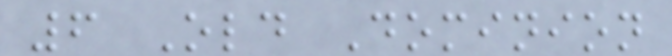6 Old Dominion
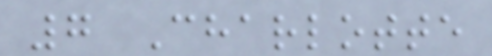7 Charlotte
